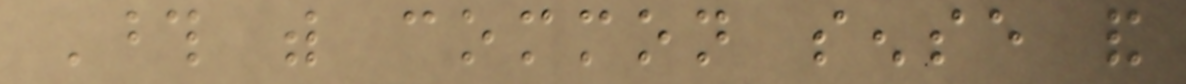Those with common sense and
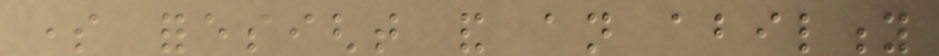some foresight and an ability
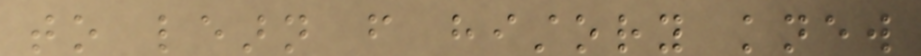to learn from history knew
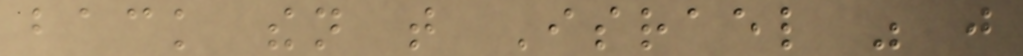back then that Israel was just
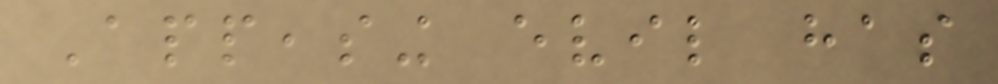Appeasing evil has
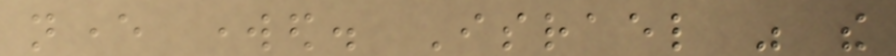never worked. Israel was the
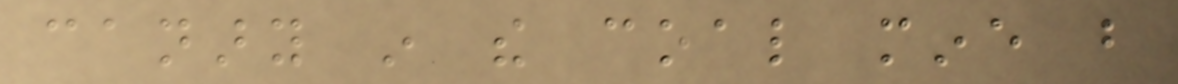canary in the coal mine but
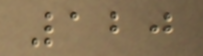120
